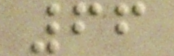66
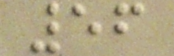56
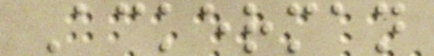Ackerman
